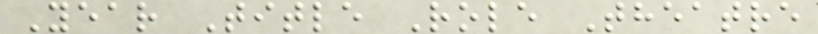Year Title Role Theatre
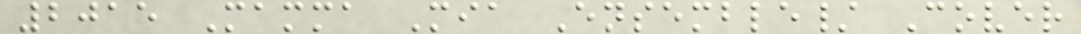2015 Mamma Mia Ensemble/ Cover
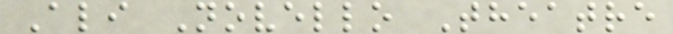Ali Novello Theatre
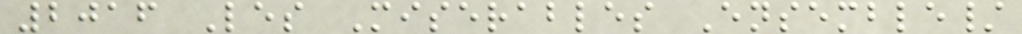2016 Les Miserables Ensemble/
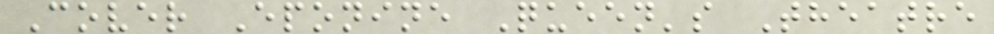Cover Eponine Queen's Theatre
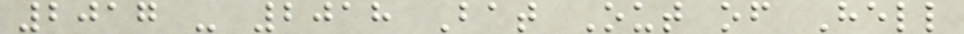2017 - 2018 Bat Out of Hell
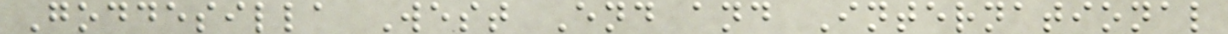Goddesilla West End and International
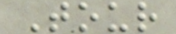Tour
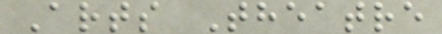Arts Theatre
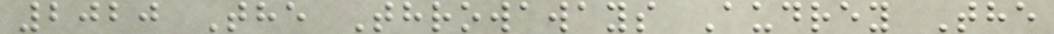2020 The Throwaways Audrey The
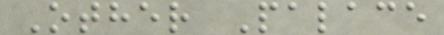Other Palace
